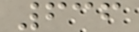636
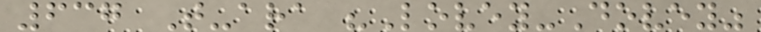637 T-ara "Lovey-Dovey"
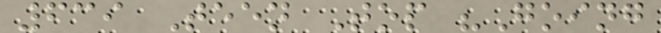639 Teen Top "Going
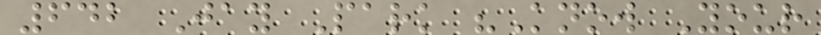642 Jay Park "Know Your
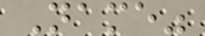Name"
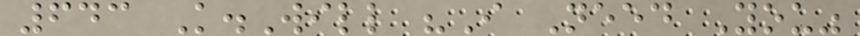643 K.Will "I Need You"
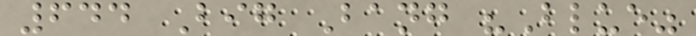644 Big Bang "Blue"
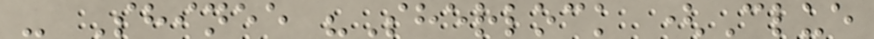- Shinee "Sherlock (Clue
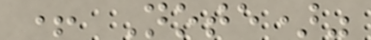+ Note)"
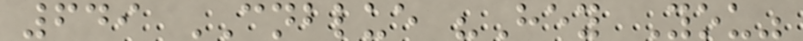649 CNBLUE "Hey You"
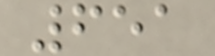651
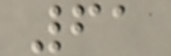61
